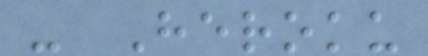- Heroku
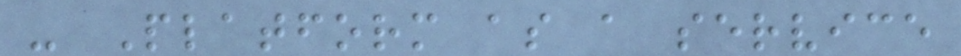- Platform as a service
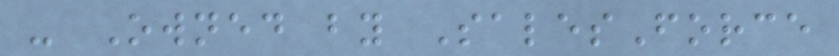- Owned by SalesForce
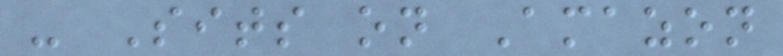- Sits on Amazon
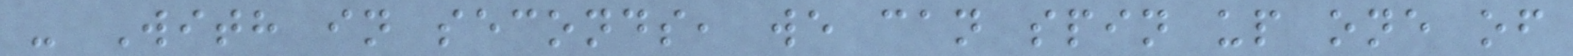- With in seconds, we can spin up one of
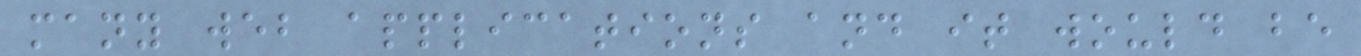many web applications and it would be
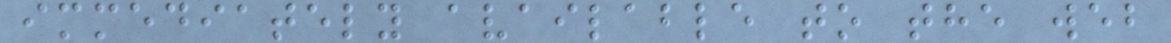immediately available to the web
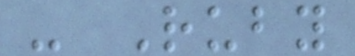- Ruby
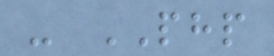- PHP
